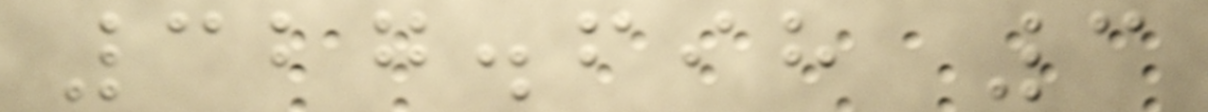327.698 3
